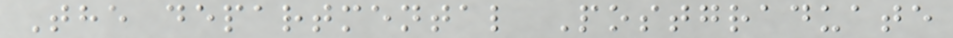The departmental Postgraduate
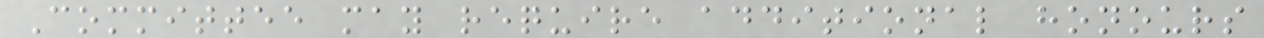Committee may require additional honours
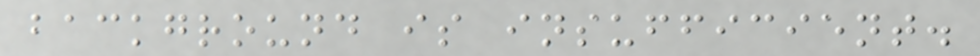background is insufficient.
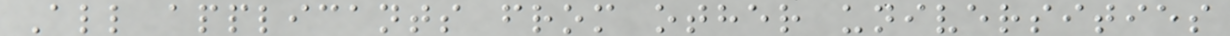All applicants from other universities
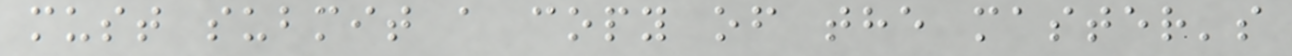must submit a copy of the master's
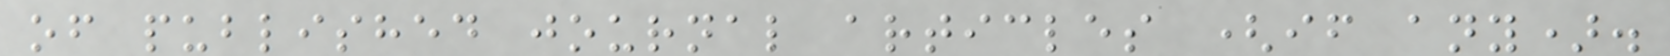of published journal articles (if any).
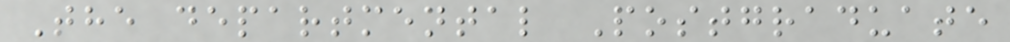The departmental Postgraduate
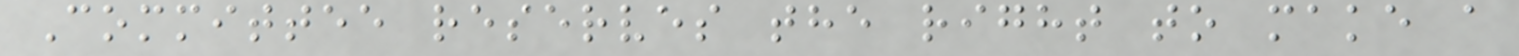Committee reserves the right to make a
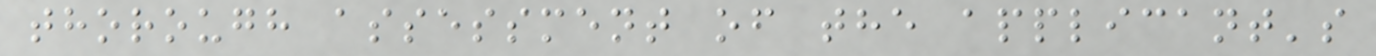thorough assessment of the applicant's
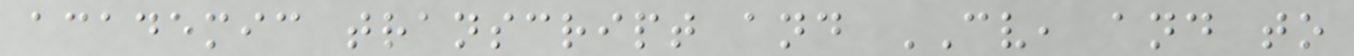academic transcript and CV, and to
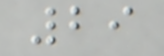29
